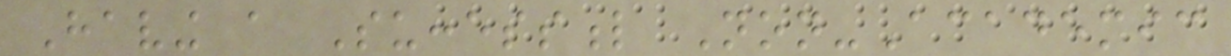Having a Successful Non-Academic
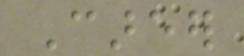Career
